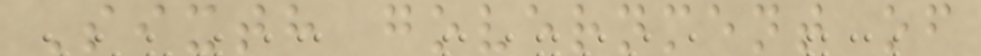Sixth government of
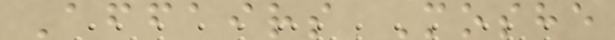Affairs Moshe
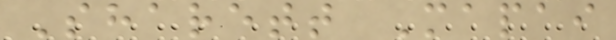Sharett Mapai
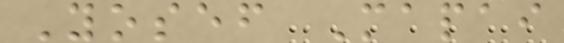Yosef Mapai
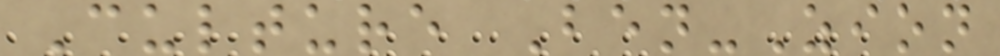Culture Ben-Zion
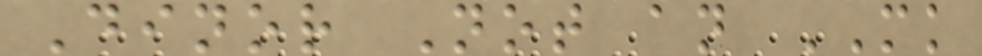Dinor Not an MK
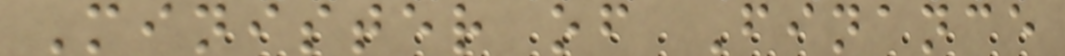Minister of Finance
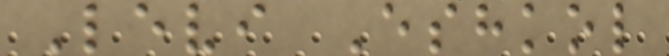Levi Eshkol
